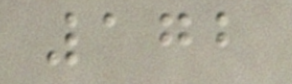172
